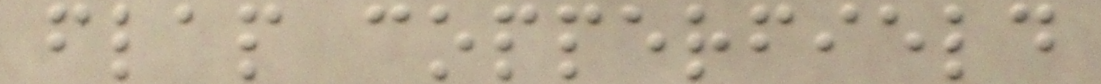flap copperfield
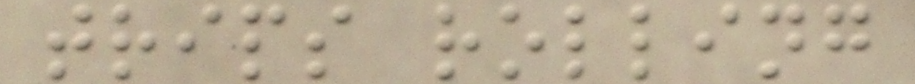trips rolling
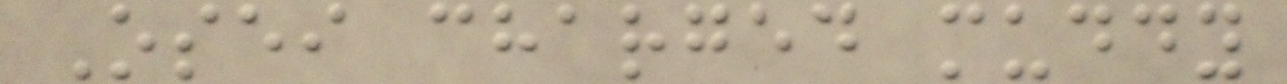Osei charged muddy
